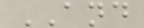AND
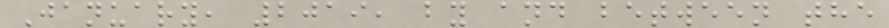January, 2019, by and between the
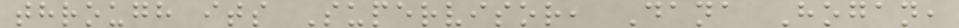through its Supervisor, Dana Hogan,
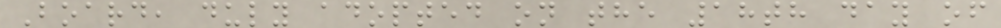Board, duly adopted on the 18th day of
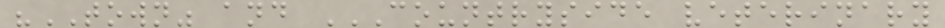"TOWN" and COUNTRYSIDE VETERINARY
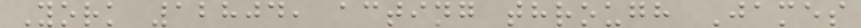York 12804, acting through James
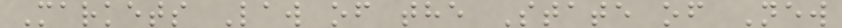Markets Law of the State of New
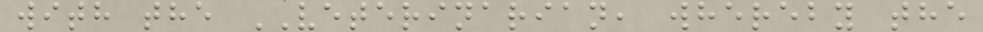with the VETERINARIAN, whereby the
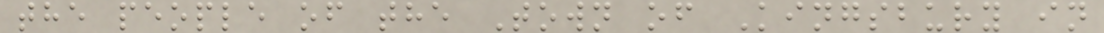the people of the Town of Kingsbury in
